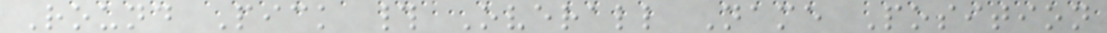Round Pick # Overall Name Position
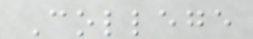College
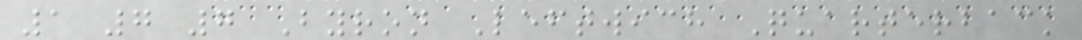1 7 7 Byron Leftwich Quarterback
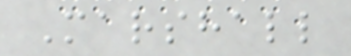Marshall
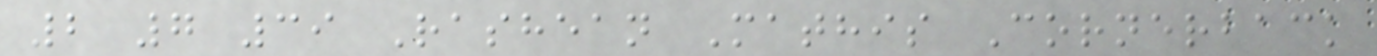2 7 39 Rashean Mathis Cornerback
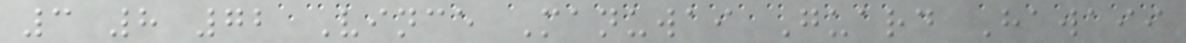3 8 72 Vince Manuwai Guard Hawaii
